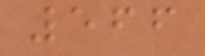566
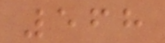568
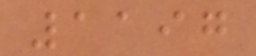1197
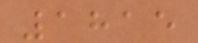1815
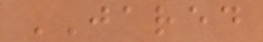JARED
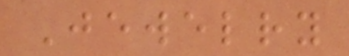Jewelry
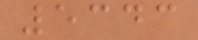5343
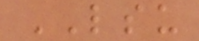LSU
